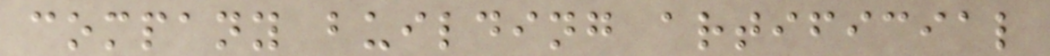company building artificial
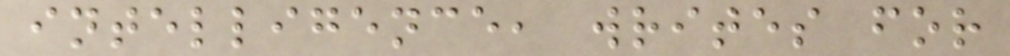intelligence, writes for
